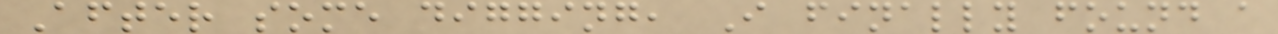After some digging, I finally found a
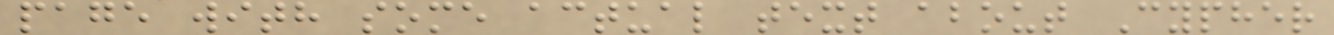page with some actual text about Cypher
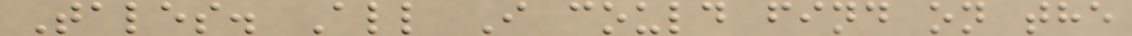Tales. All I could find on the
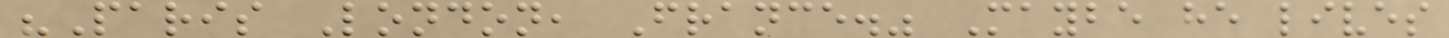"Paris London, France." Maybe he lives
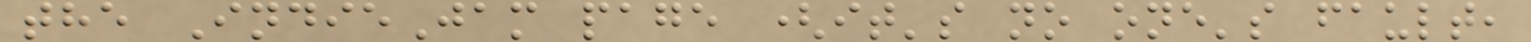the IndieJam page (it's no one's fault,
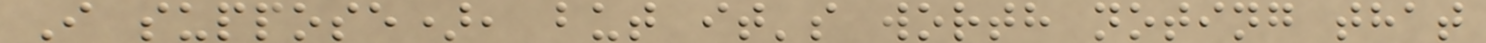I suppose), but it's worth noting that
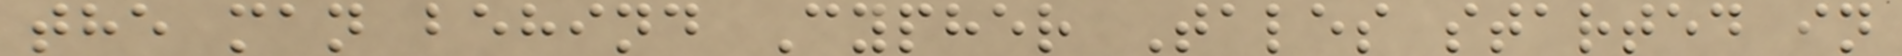the man behind Cypher Tales started in
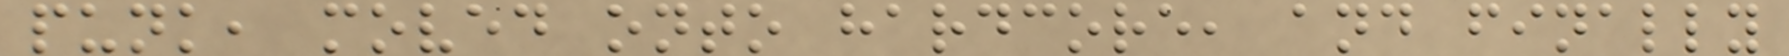punk, moved onto hardcore, and finally
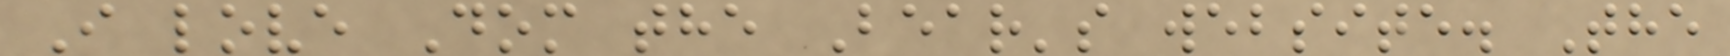I love Dom the Bear's website. The
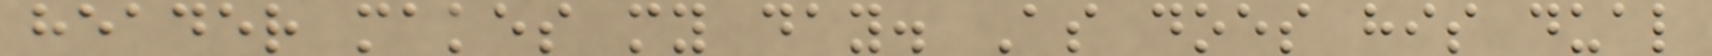header makes my day. As does his dual
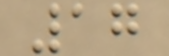17
